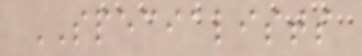SPECIALISTS
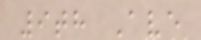9th Ave
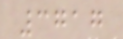3717
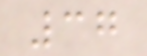37
